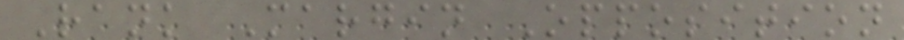Rank Margin Opposition
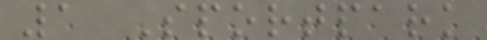1 Sportpark
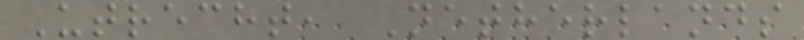Utrecht, Netherlands
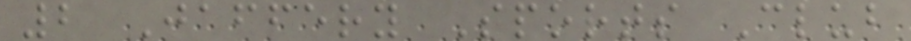2 Jaffery Sports Club
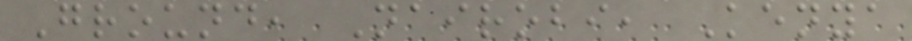Ground, Nairobi, Kenya
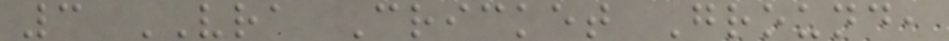3 VRA Cricket Ground,
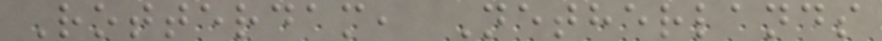Rotterdam, Netherlands
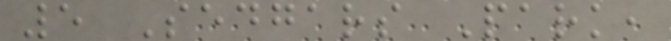5 Sedgars Park,
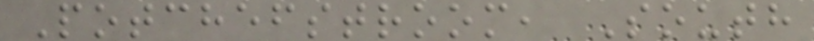Potchefstroom, South
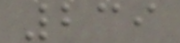239
